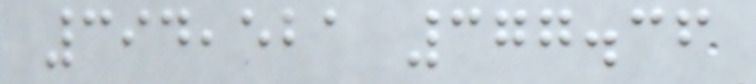394,521 377.36
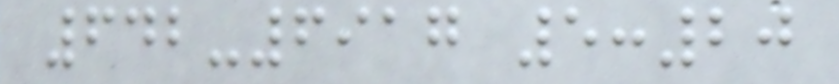642-6917 5:20
